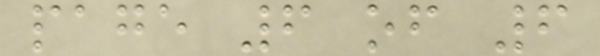page 6 of 6
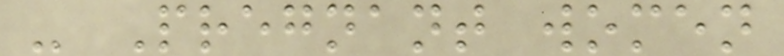- Pregnant women
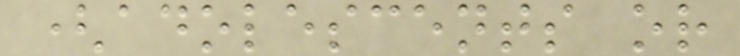(adolescents or
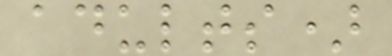adults)
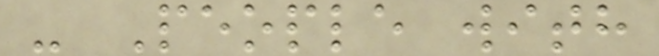- People with
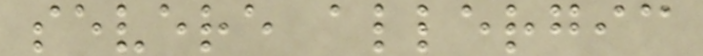severe allergic
